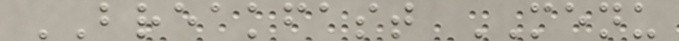BREAKFAST MENU
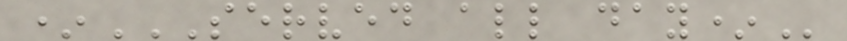*SERVED ALL DAY*
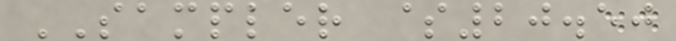SAMPLER $20.50
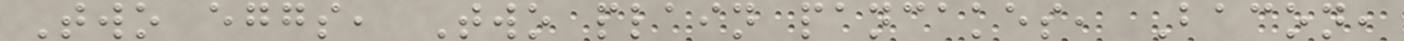Two eggs, Two plain pancakes, Bacon,
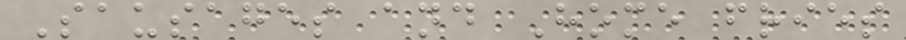Sausages and Home fries
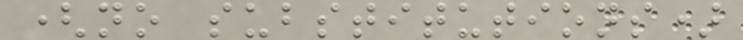(no substitutions)
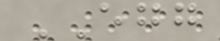EGG
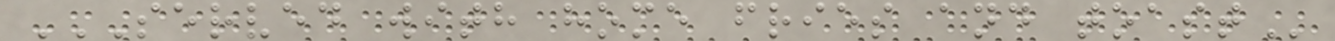SERVED WITH HOME FRIES AND TOAST
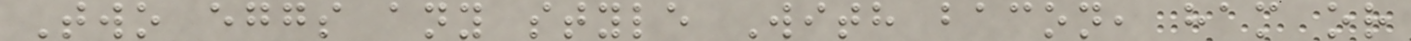Two eggs any style With bacon, ham or
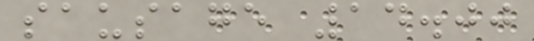sausage 14.00
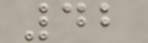42
